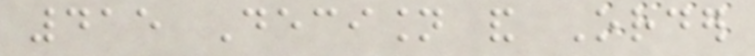415 Decision and Order
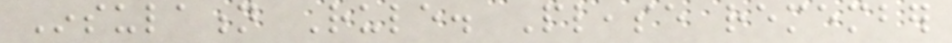Insulation Rule. Please remember
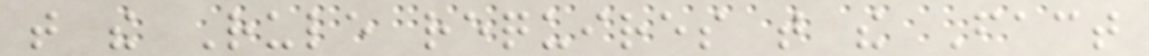that the Rule requires that the Fact
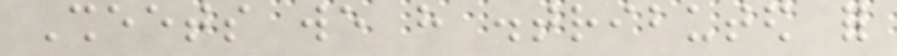Sheets we have distributed for
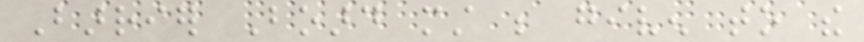Barrier Board must be given to the
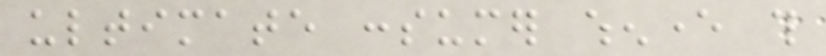ultimate consumer whenever this
